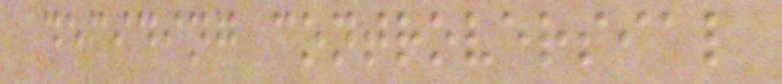deciding controversial
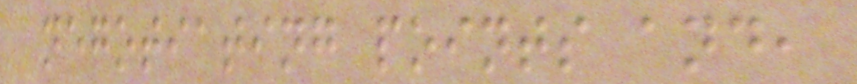negotiating points and,
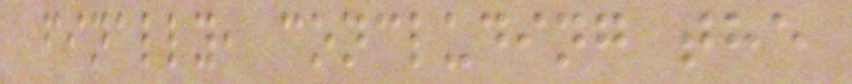finally, concluding the
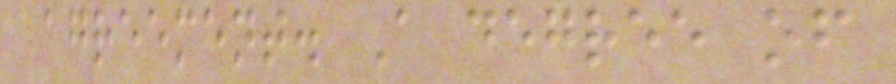agreement. A degree of
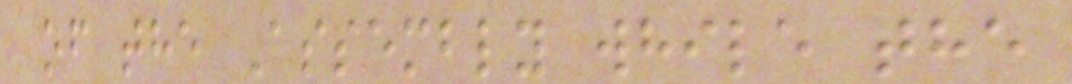of the Assembly while the
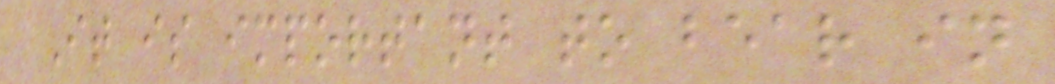It is important to bear in
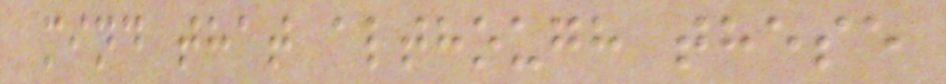mind that although these
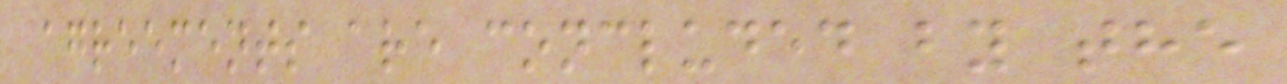agreements are concluded by the
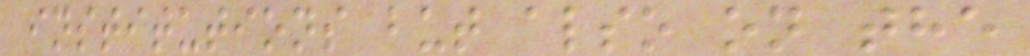institutions but also on the
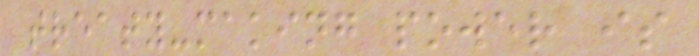treaty-making power is
